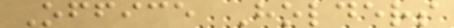Office Holders
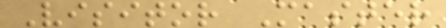Visitor Master
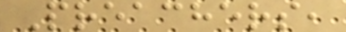Preachers,
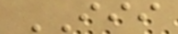III
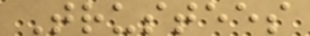Trustees
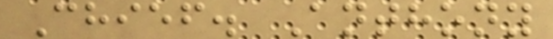Chief. Anthony
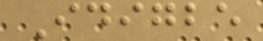Idigbe
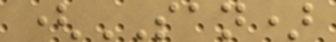(SAN)
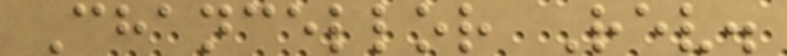Chancellor Rev.
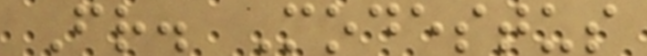Fr. Modestus
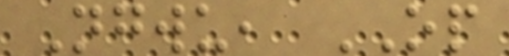Ngwu, OP
